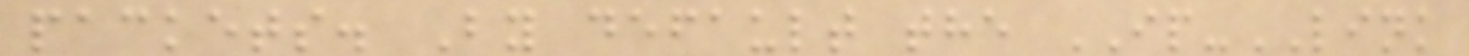packets. By default the IP-LINK
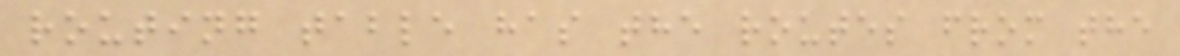routing table has the routes from the
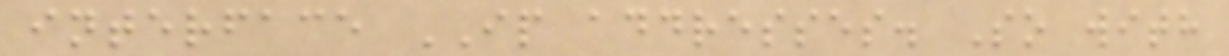interface IP addresses. So with
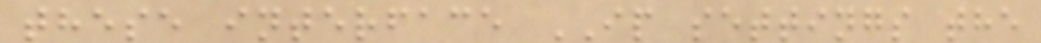these interface IP settings the
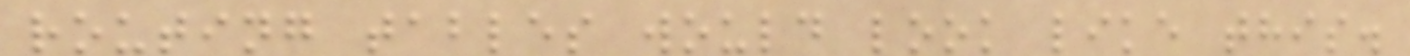routing tables would look like this.
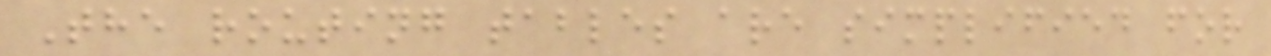The routing tables are simplified for
